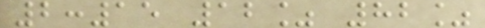2:15 12% 82%
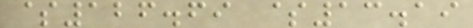$126.69 $13.19
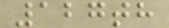127th
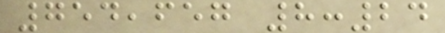754,657 8:24
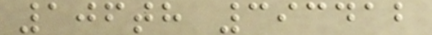106th 393412
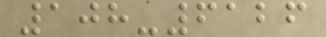108-6126
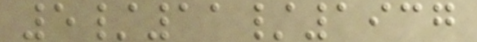5/11/1937
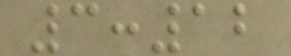3:12
